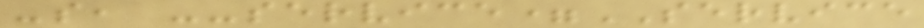-s, --service=SERVICE
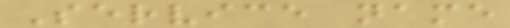Service name
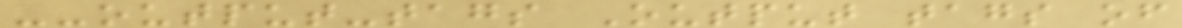--output-tags Output tags of
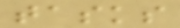tasks
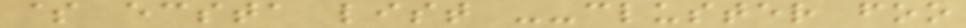$ ecsta list --cluster foo
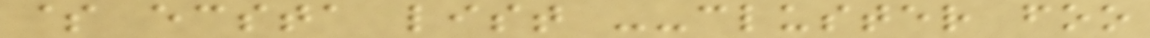$ ecsta list --cluster foo
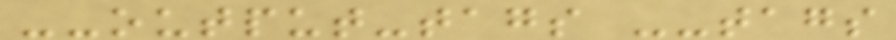--output-tags --tags
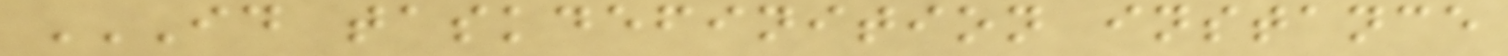ID TASKDEFINITION INSTANCE
